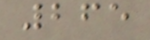265
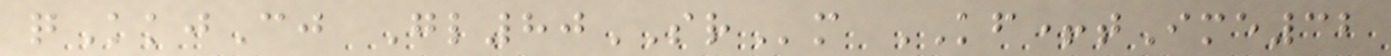qKkjCj Gl80SRm KF+tIme32
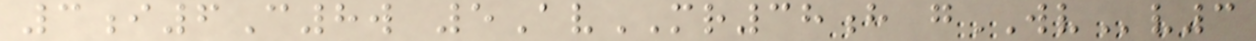3i6C8w 5AvMR38h gWVv3
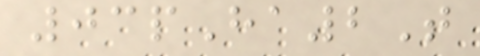03pHa2T
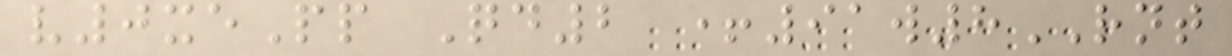v0xePp Qd2 +91w8RNT
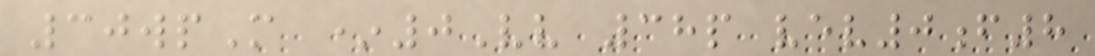30wpM *0Vv 38p vev0f8
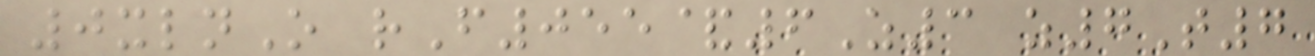0xlnO rF055&6Z3 z7T7
